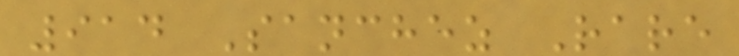914 Sanchez Rare
